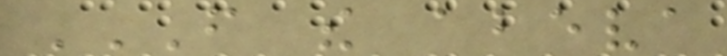FROM THE ABEVA
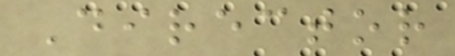Director
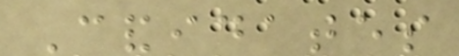Candidates
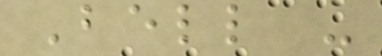Bell -
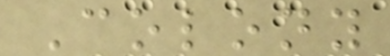Colony
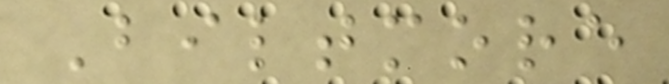Biltmore
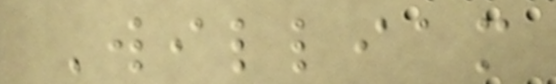William
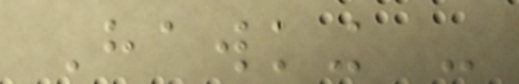Hawking -
